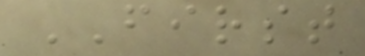FIRST
